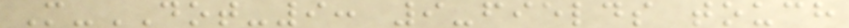M-DOT-9: 9-fields touch
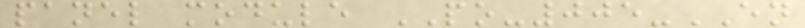panel module PO-005-EN
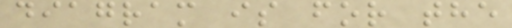diagram is for the
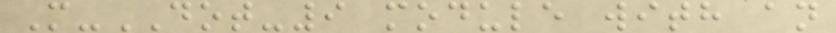M-DOT-9 module with an
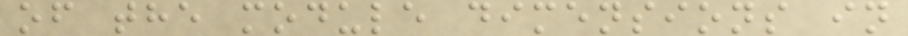of the module dimensions in
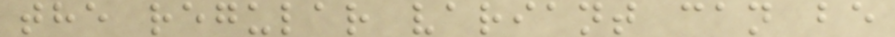the regular variant can be
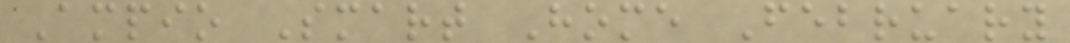Ampio Smart Home February
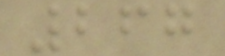267
